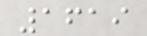1619
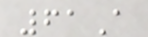61A
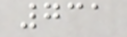731
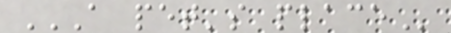A PET'S PLACE
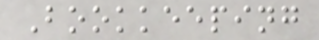Bookkeeping
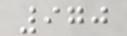970
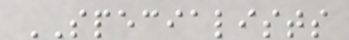SPECIALISTS
